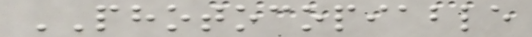PHOTOCOPIABLE
